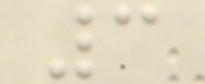3
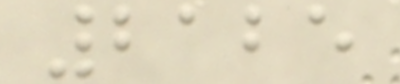2125
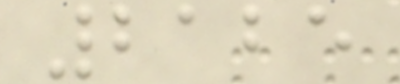2125
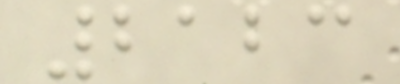2123
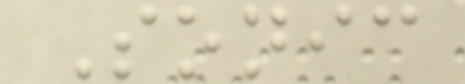Sonic
